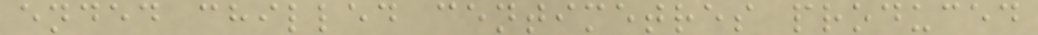ended chilled centimetres produced
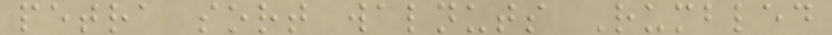petra sort walnuts Rumbled
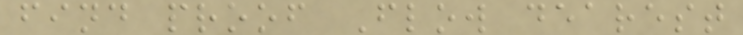find proof Flow dearest
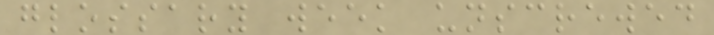glossary week unscrewed
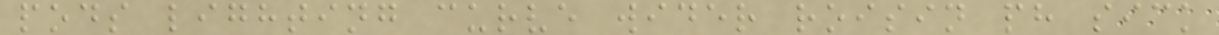pods lighting curve wider roisin ph sick
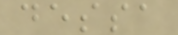dessa
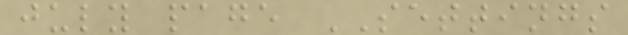july page SETTINGS
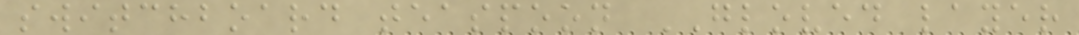switchboard teaspoon GLOVED layer
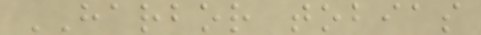HARBOR tobias
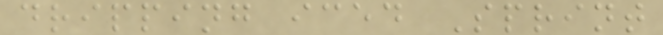dripping iced Sprint
